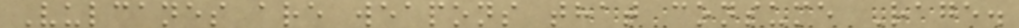Vulcanes are weapons that consume Rage.
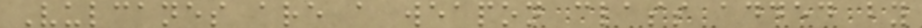Vulcanes are a weapon class added by
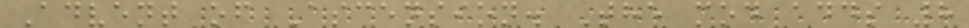Advent of Ascension. The mod adds 8
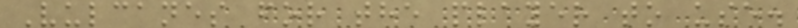Vulcanes for the player to use.
